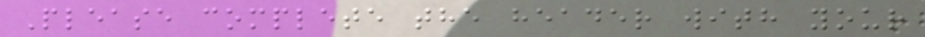Please complete the header with your
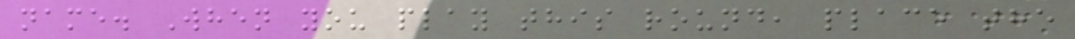name. When you play this round, place the
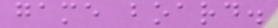game board.
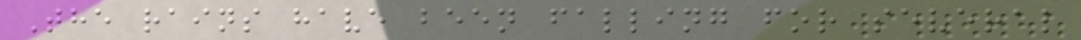The rains have been falling for several
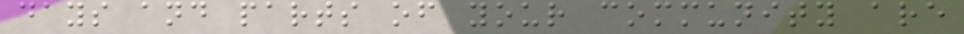days and parts of your community are
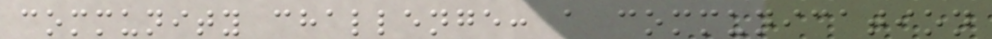community challenge: a communication
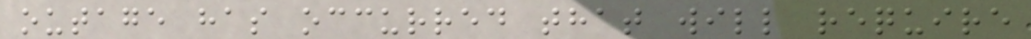outage has occurred that will require
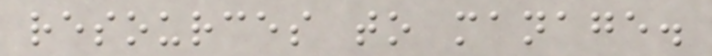resources to manage.
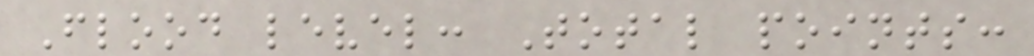Flood level: Total points:
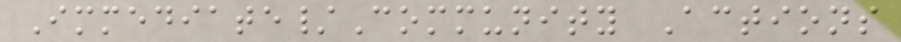Immediate/Community Actions
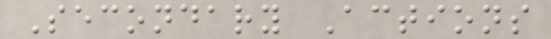Secondary Actions
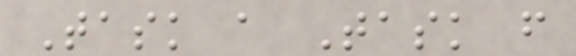Task a Task f
